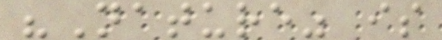"Nature" is
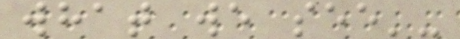what we see'-
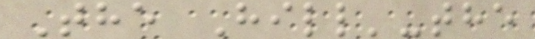The Hill'-the
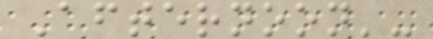Afternoon'-
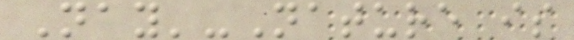Nay'-Nature is
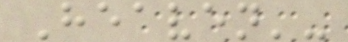Heaven'-
